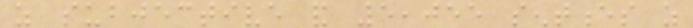as subjective and 5,055 sentences as
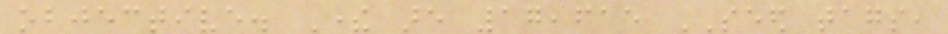objective. There are 17,615 SEED tags,
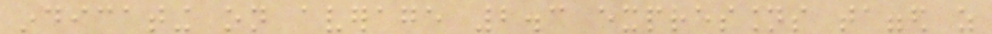indicating on average 2.3 expressions tagged as
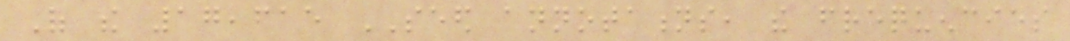Of the 17,615 SEED annotations, the frequencies
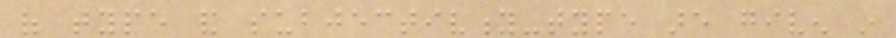of type and subjectivity-type are given in
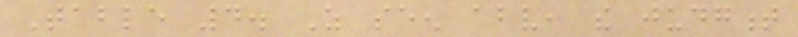Table 4. As seen above, the judgment
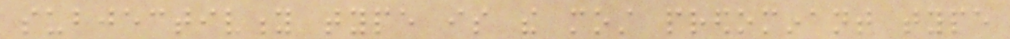subjectivity type is the most predominant type
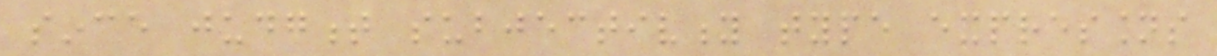since judgment subjectivity type expressions
